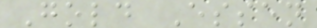Gold Essen
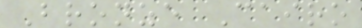Bronze Cairo
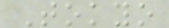Tokyo
